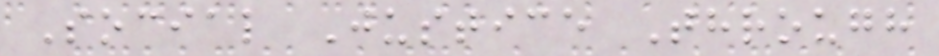Social Justice Through
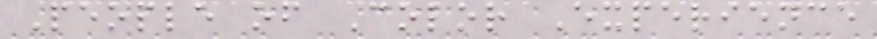People of Color Experience
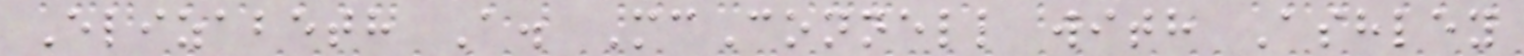Elizabeth A. McConnell with Ashley
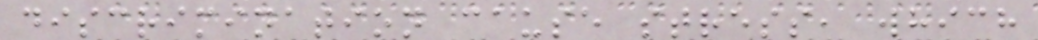discrimination cause stress, which
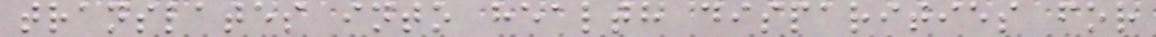translates into health disparities for
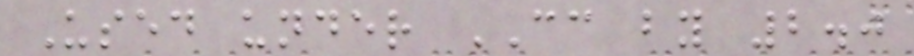Used under CC by 2.0
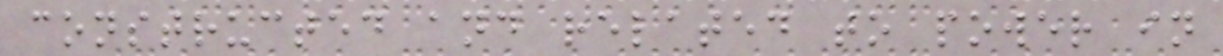constructed and related to power in
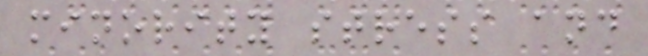minority stress and
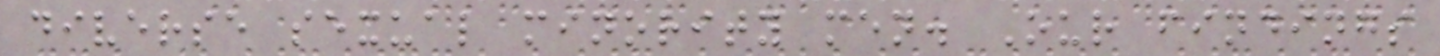diverse sexual minority men. Our findings
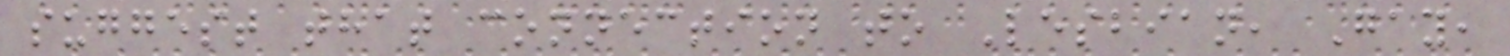suggest that connection to Lesbian, Gay,
